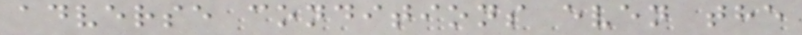adverse conditions even the
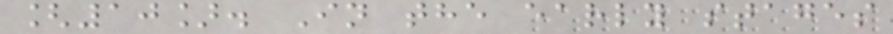[10]. In the early stages
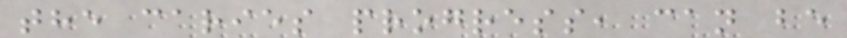the caries progress, can be
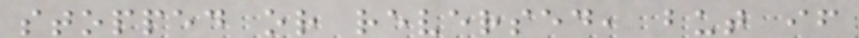stopped or reversed, but if
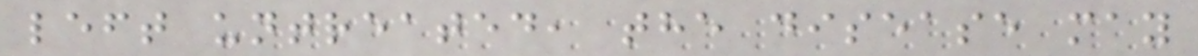left untreated, the disease may
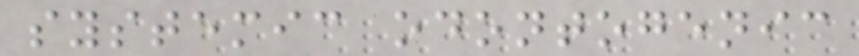systemic odontogenic
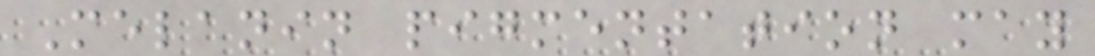Melanin pigmentation may
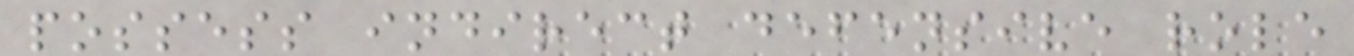possess indirect defensive role
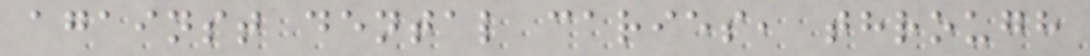against dental caries, through
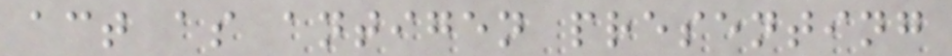act as antigen presenting
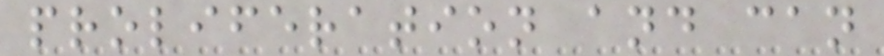proliferation and can
